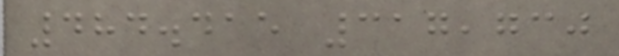484.415 317,730
